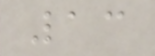13
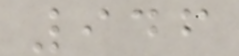946
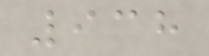938
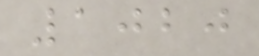1020
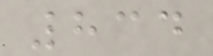834
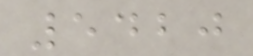5420
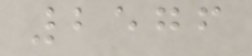2576
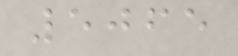5065
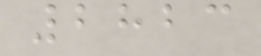2823
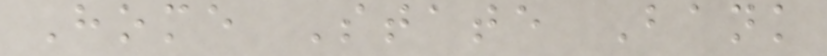Home State Bank
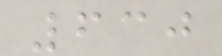630
